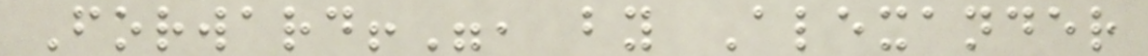Forward!", by Alexander
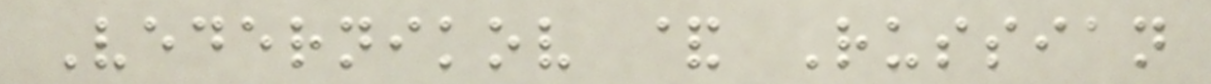Vedernikov & Russian
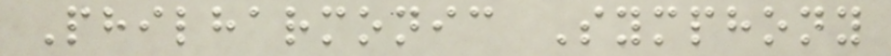Philharmonic Symphony
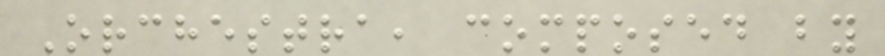Orchestra, composed by
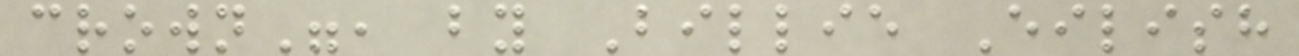crown", by Billie Eilish
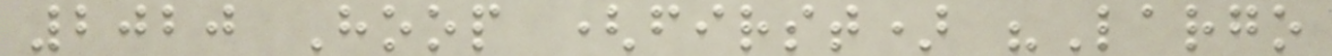2020 Hoop (first) "Largo
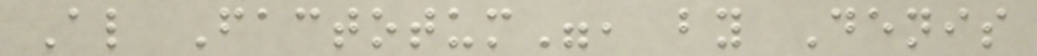Al Factotum", by Denis
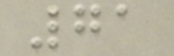71
